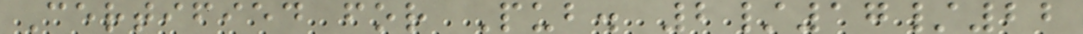Certified for Pub. 2/17/22
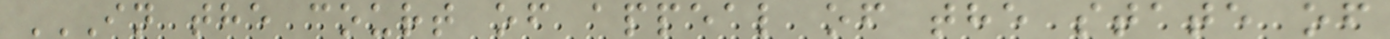IN THE COURT OF APPEAL OF THE STATE OF
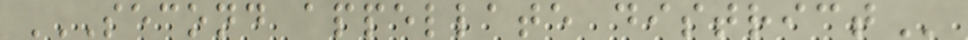SECOND APPELLATE DISTRICT
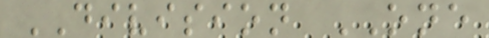DIVISION ONE
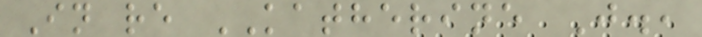In re KATHERINE J.,
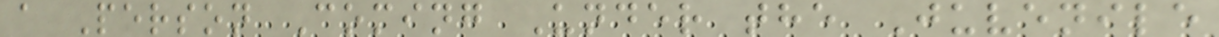a Person Coming Under the Juvenile
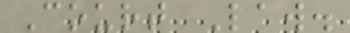Court Law.
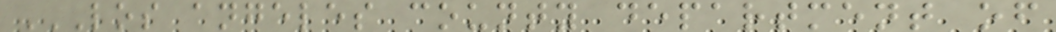LOS ANGELES COUNTY DEPARTMENT OF
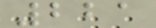221
